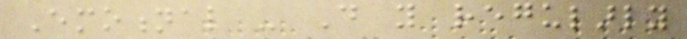Emotional - Do you regularly
